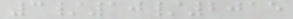3/10/2015
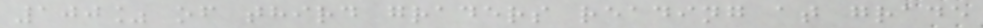100% of third graders reading at grade
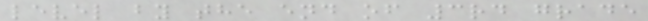level by the end of 3rd grade
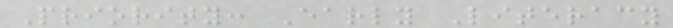Priority: Early Literacy
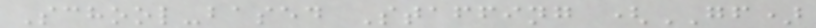School-based Staffing (GF)
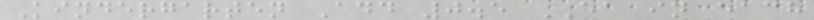Kindergarten Add 0.5 EA in each
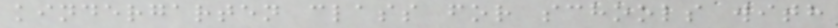kindergarten class for schools with
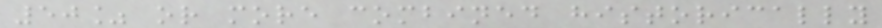50% or more combined historically
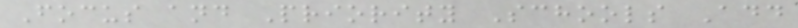Focus and Priority Schools Add
